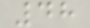48
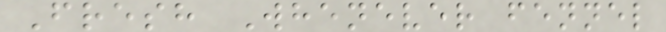Fresh Whenever fennel
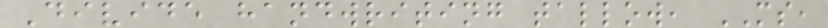Divide handwriting tallow, MS,
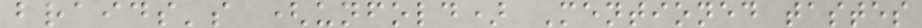braids's (unfold) Mentioned tastes
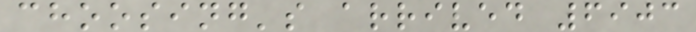choosing's arrived 6903
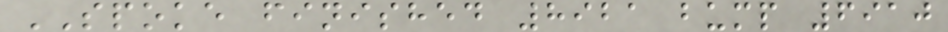SPOKE finished 8921 bump 6910
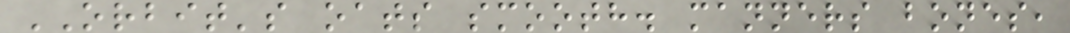ORBIT's oats smooth. manners bones,
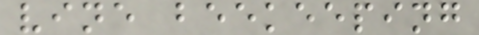vine beekeeping
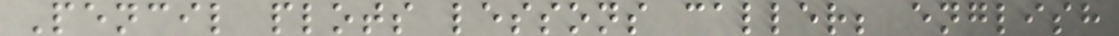Pencil plots lessons caller; english
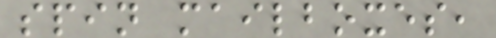spin mailboxes,
